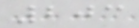203
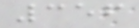356
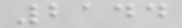2144
